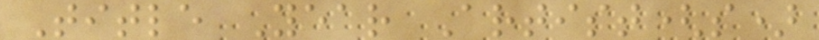Title Year Artist(s)
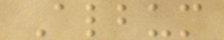Album
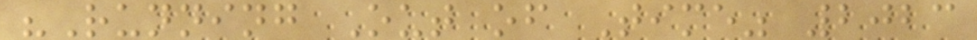"Running Out of Time" 2023
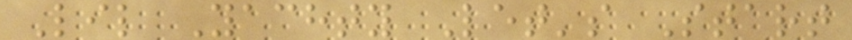Lil Yachty Let's Start
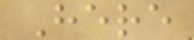Here
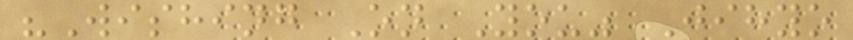"Wishing On You" Jihyo
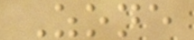Zone
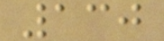130
